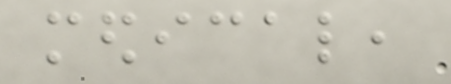medical,
